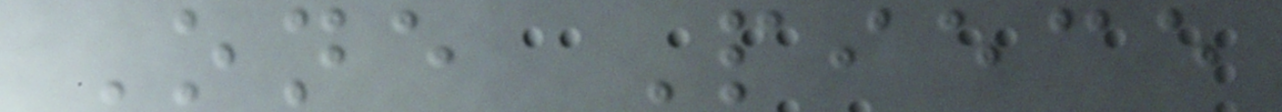One Piece
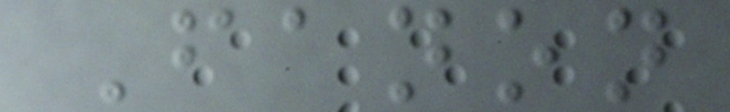Fanon
